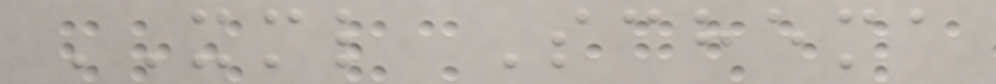XML Schema
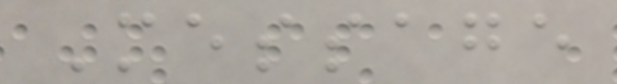Message
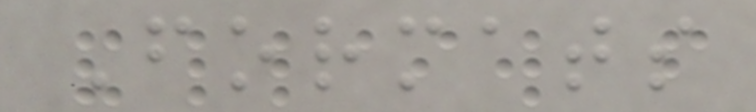Formats
